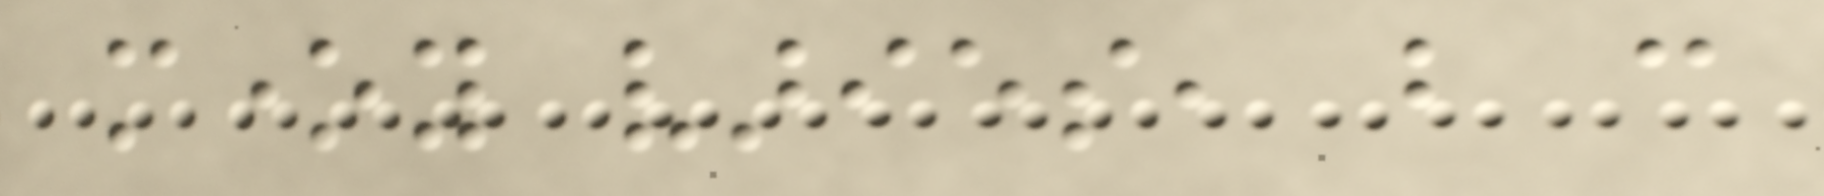money varies, but can
